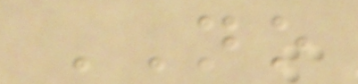NO
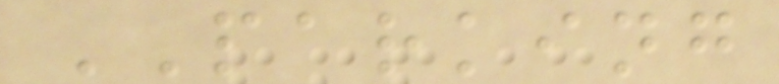PARKING
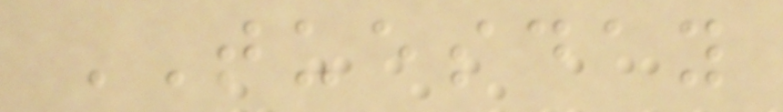TUESDAY
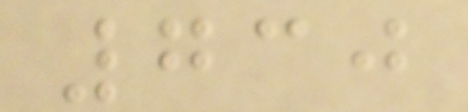730
